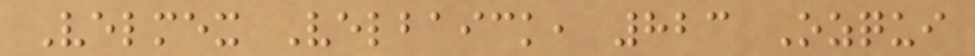Velmex Velbaick, 823 Ozqui
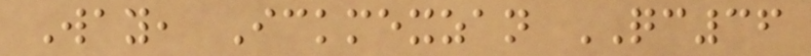Way, Ickmexzan QC36
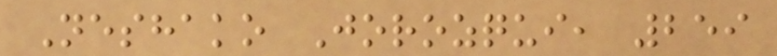Neshako Jorozqui, 259
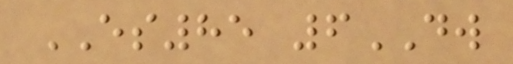ES85 6DW
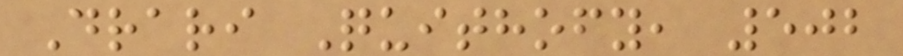Drari Quithofy, 502
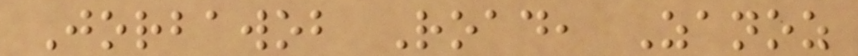Jorbawob Road, Zanoz
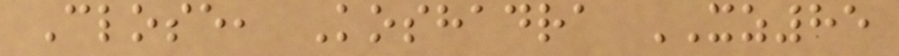Close, Koshadra XZ85
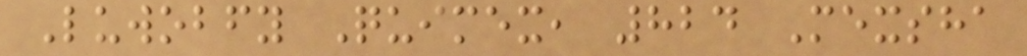Luwobfy Quimex, 824 Mexsha
